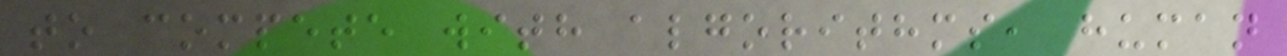to compete with algorithms, human
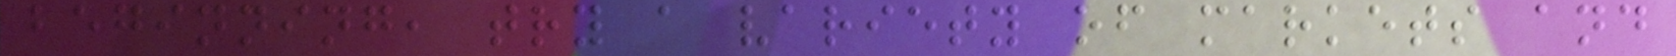beginning, try a variety of markets and
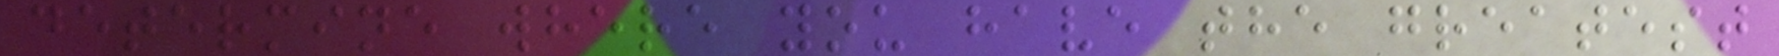determine where you have the greatest
